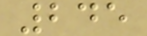245
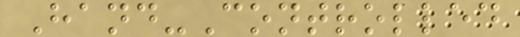Hand-Controlled
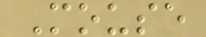Mouse
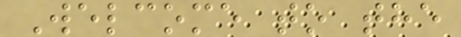Welcome to the
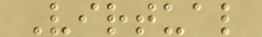Virtual
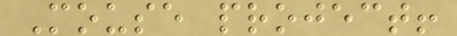Mouse project!
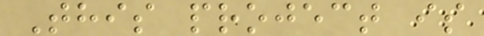This project is
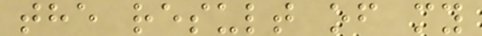the result of my
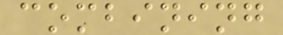combining
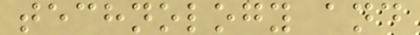technology and
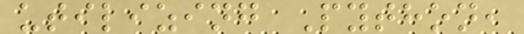utilizing Python,
